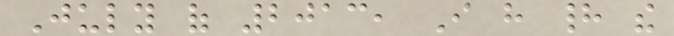July of 2013, I have had the
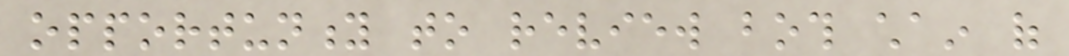opportunity to review both chain of
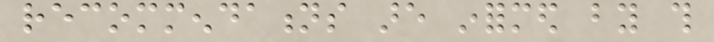recommendations are informed by this
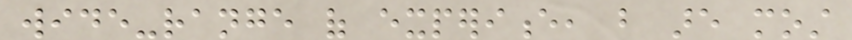wide-range of experience, but are most
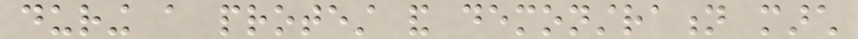during a protest and demonstration march
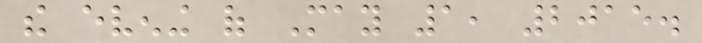the evening of May 1, 2015.
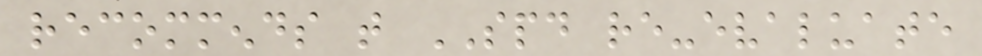recommends that SPD re-evaluate
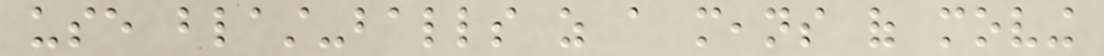use blast-balls as a means of moving
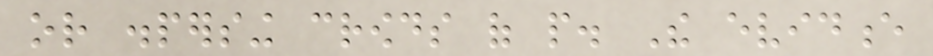or dispersing crowds of people. The evidence
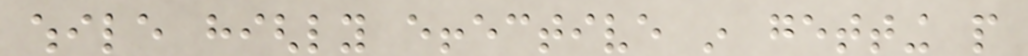while highly effective in getting people
